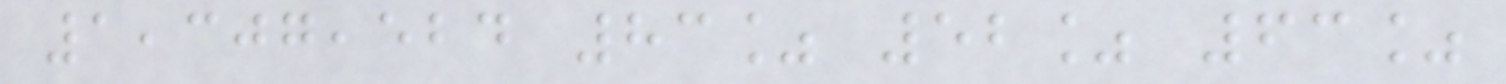1,307,524 83% 52% 63%
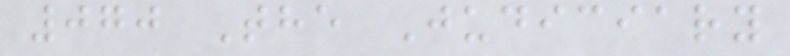070 The Judiciary
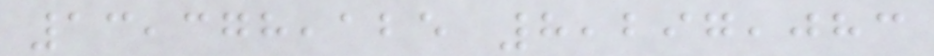13,378,125 8,297,083
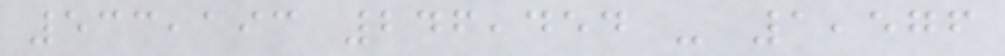533,193 246,454 - 1,576
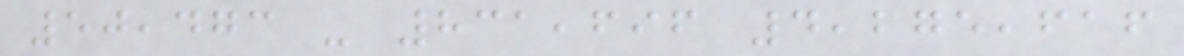50,473 - 831,696 4,275,616
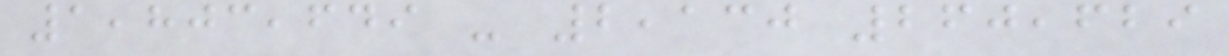1,803,649 - 2,130 260,629
